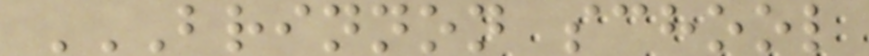BRINNON SCHOOL
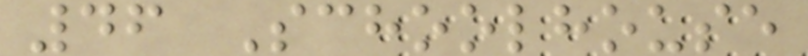46 Schoolhouse
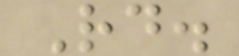Rd.
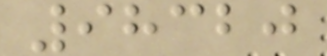98320
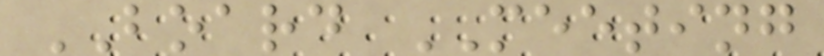BOARD MEETING
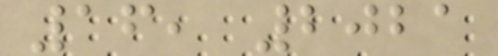16, 2021
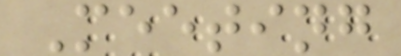Meeting
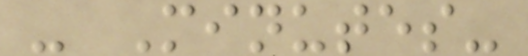- Minutes-
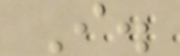I.
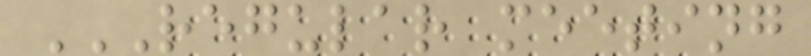REGULAR MEETING
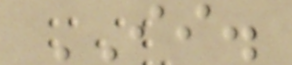II.
